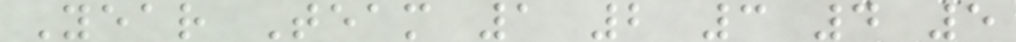Year Team 1 2 3 4 5
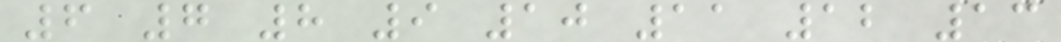6 7 8 9 10 11 12 13
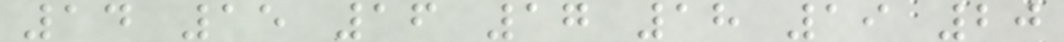14 15 16 17 18 19 20
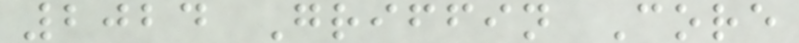2024 Griffin Core
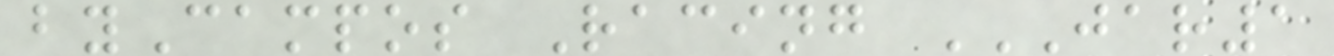byCampos Racing JAR1
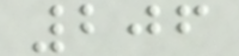206
